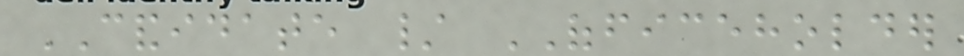CANDIDATE / OFFICEHOLDER
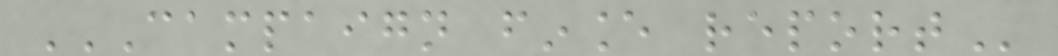CAMPAIGN FINANCE REPORT
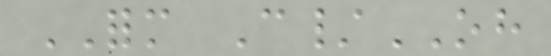FORM C/OH
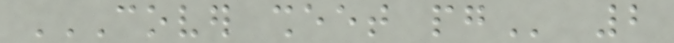COVER SHEET PG 2
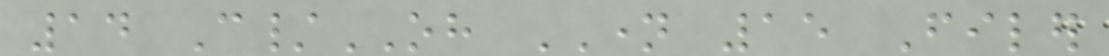14 C/OH NAME 15 Filer
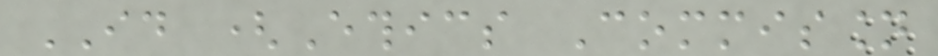ID (Ethics Commission
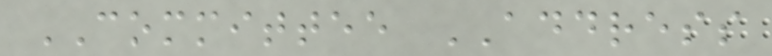COMMITTEE ADDRESS
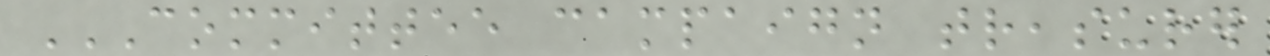COMMITTEE CAMPAIGN TREASURER
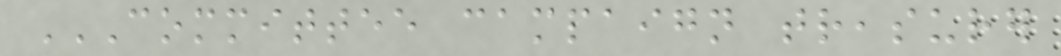COMMITTEE CAMPAIGN TREASURER
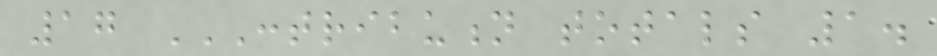17 CONTRIBUTION TOTALS 1.
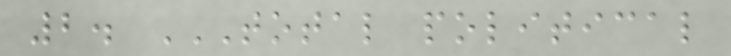2. TOTAL POLITICAL
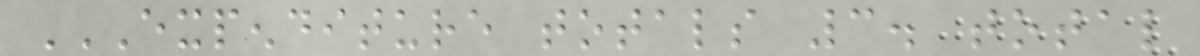EXPENDITURE TOTALS 3. TOTAL
